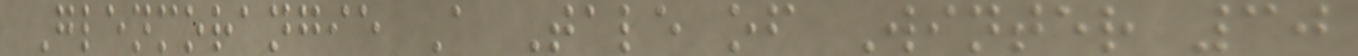Glenmorangie A Tale of Winter 30
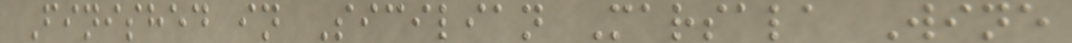Finished in Sicilian Marsala Wine
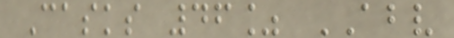Casks 46% ABV
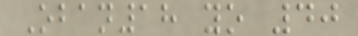Oban18 yo 40
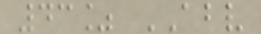43% ABV
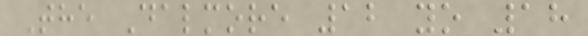The Dalmore 12 yo 18
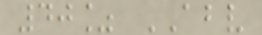40% ABV
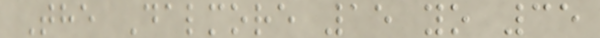The Dalmore 15 yo 35
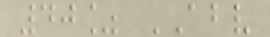40% ABV
